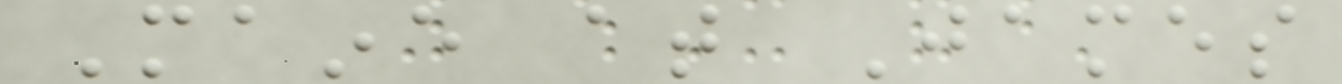Maine at James
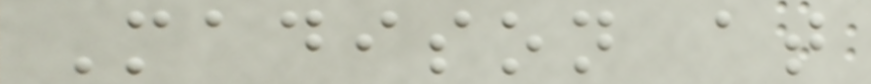Madison at
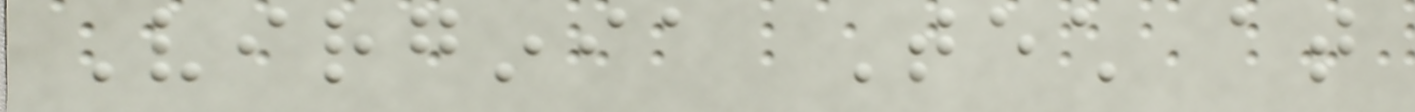Virginia Tech at
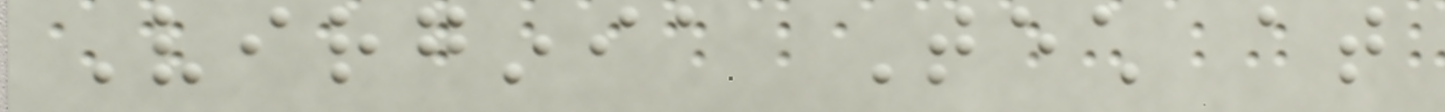Virginia Tech at
